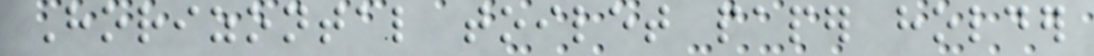Horizontal toilet paper holder
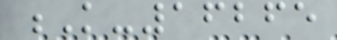K-16265
